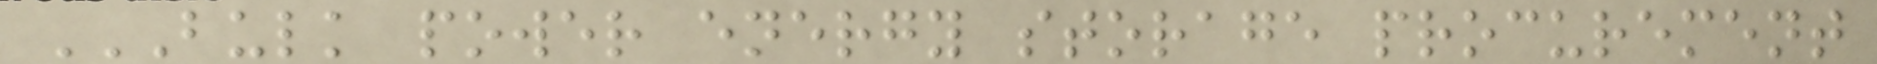BULK POWER ENERGY STORAGE PROCUREMENT
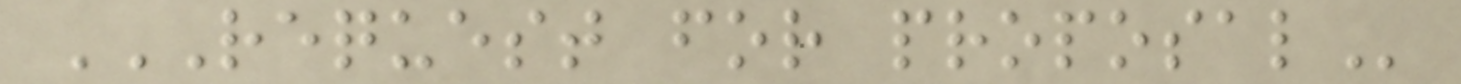REQUEST FOR PROPOSAL
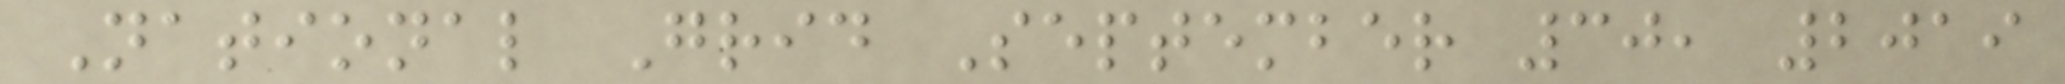National Grid September 30, 2019
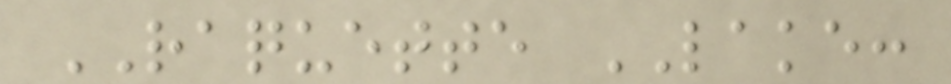RAQUETTE LAKE:
